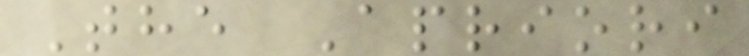The Apriori
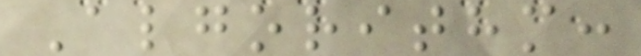Algorithm:
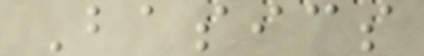Basics
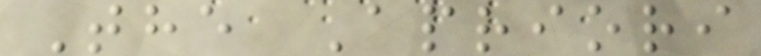The Apriori
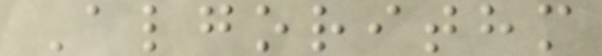Algorithm
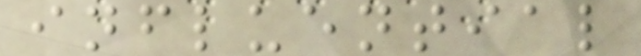influential
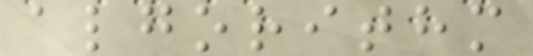algorithm
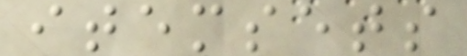itemsets
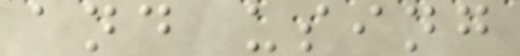and using
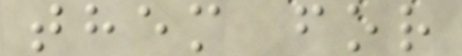them for
